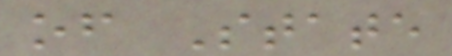of State
